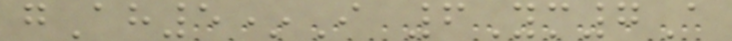gAh5*I 6Ym7A
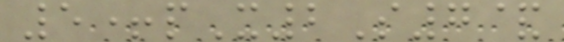5+pX2S7&
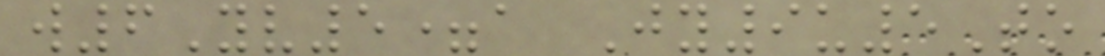w6Yv5=a Jy9u5To
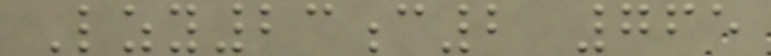Lzy23c2 765
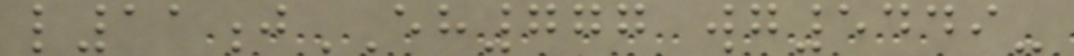l11jEH777 wg5449-
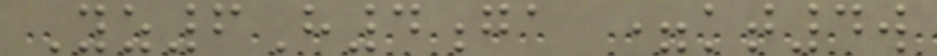Yz6H4ga =kt4w
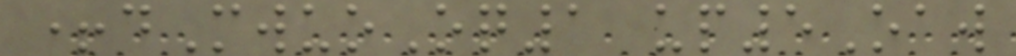+dMwuoOq1 up5Oaw
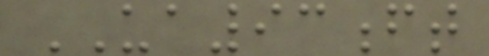UA93ft
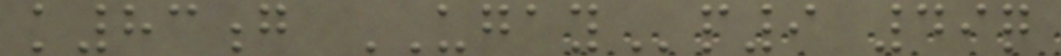k83g UGAYp9 49q
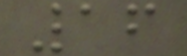16
